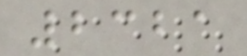2321
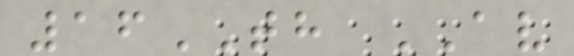16TH AV
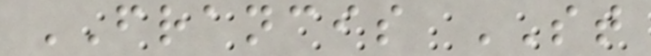FRANCIS ST
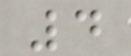4
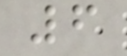6
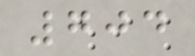704
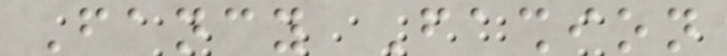Fancy Fashion
